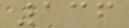136
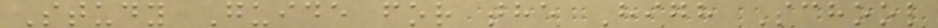Study Guide for the High School
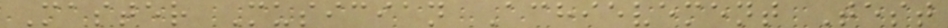Master Musician Achievement Test
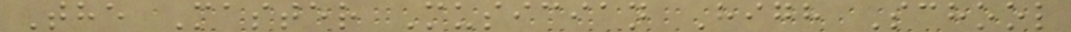The Master Musician High School
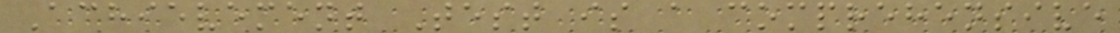Achievement Test is a comprehensive
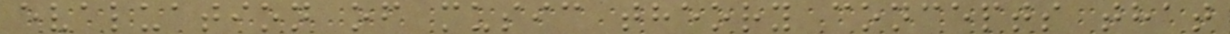evaluation of music theory concepts that
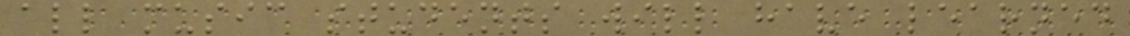all music students will have learned
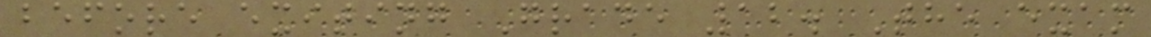before exiting Grade 12. The exam
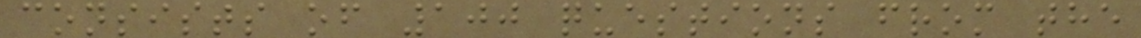consists of 100 questions from the
